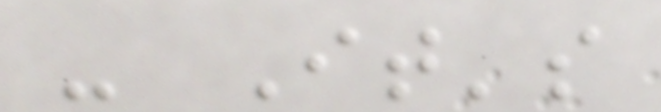- It's
